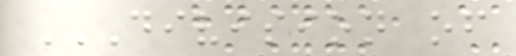DIVISION OF
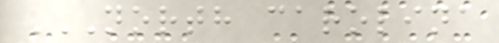NORTH CAROLINA
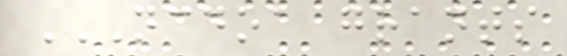NCDOA GRANTS
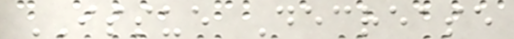ISSUE Decrease
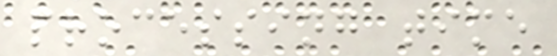processing time
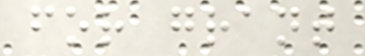for grant
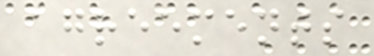agreements
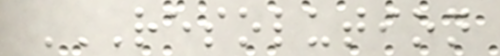RESOLUTION
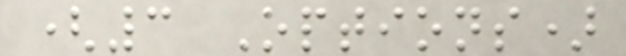(3 Options)
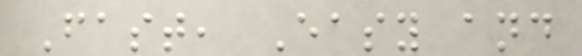Fast, Easy and
